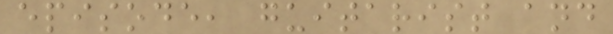episode, guitarist and
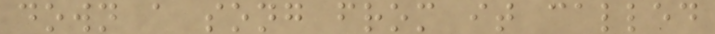down a song from it called
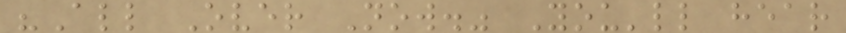"All Over Now." You'll hear
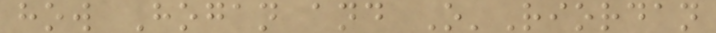how Hogan and O'Riordan
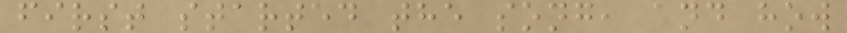first started the song, and how
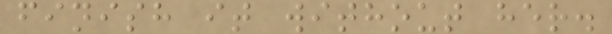finish it without her.
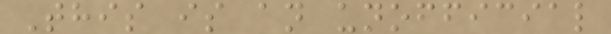This is an unofficial
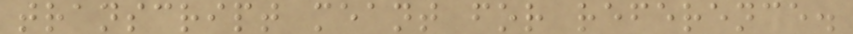transcript meant for reference.
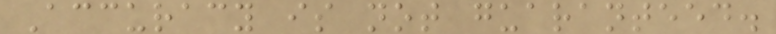Accuracy is not guaranteed.
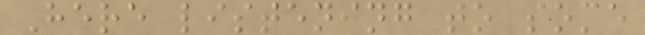Here listening to some
